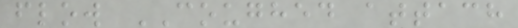flow COUGHED attach
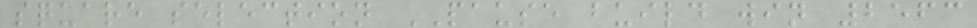square selection PAUSE build win 2563
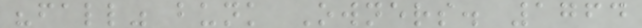"fall" bunk Owners. 1764
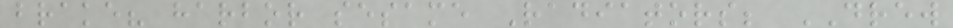brake? harbor sesame Radiators; DREW
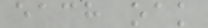each oak
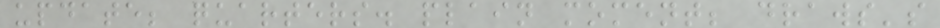update; quarters. plain moment; draws's
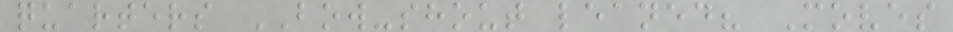quarters BOW-shout leaned? Moves
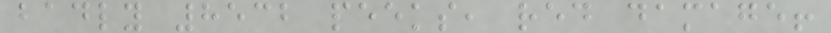badly 8532 peeks, red damage!
